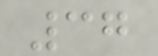37
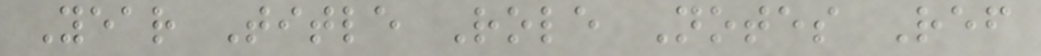Year Title Role Notes Ref
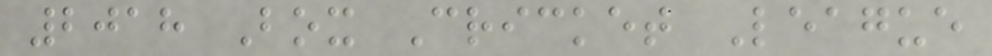2018 Box Cricket League
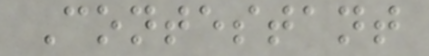Contestant
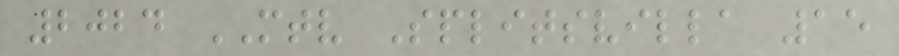2024 MTV Splitsvilla 15
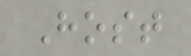Host
